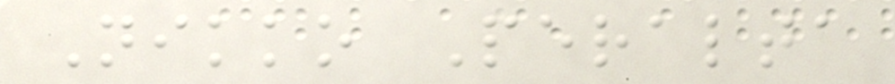Nikko Peralta
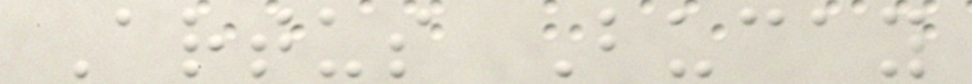Artus Bucay
